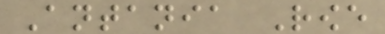Antania Rowe
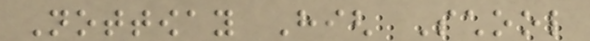Nottoway High School
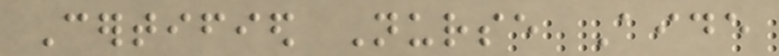Certified Nurse Aide
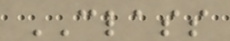CLASS
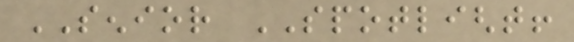SENIOR SPOTLIGHT!
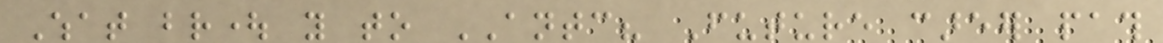What brought you to ANTC? Future career path
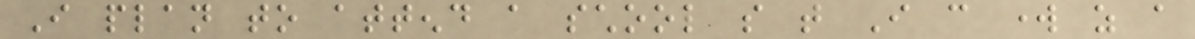I plan to attend a school so that I can work as a
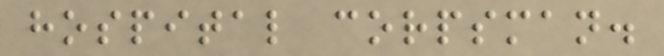hospital corpsman.
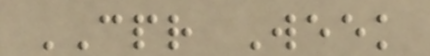CPR Week
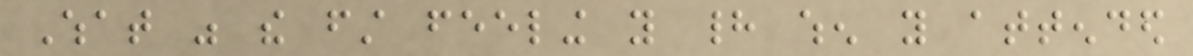What was the first feeling you had when you attended
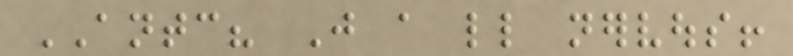ANTC? Just a little nervous!
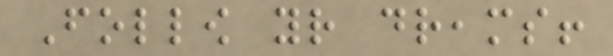Follow your dreams!
